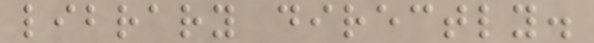library directly.
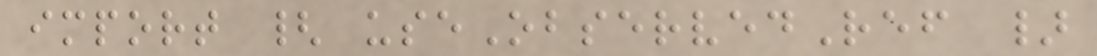import { useObservedRef }
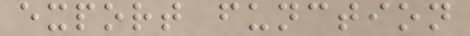export function
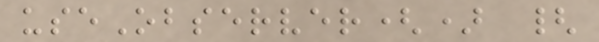useObserver() {
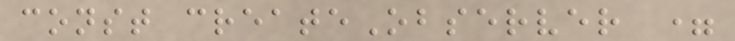const createObserver =
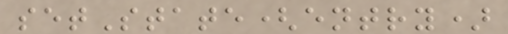setState(entry)
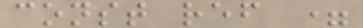const ref =
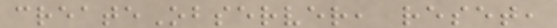createObserver, reset,
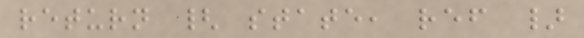return { state, ref }
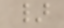}
